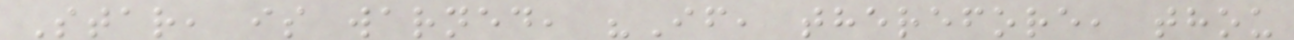Star, is warned, "If, therefore, thou
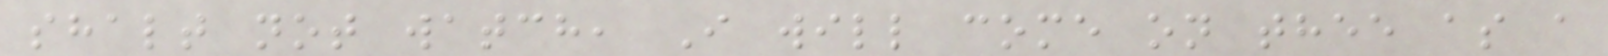shalt not watch, I will come on thee as a
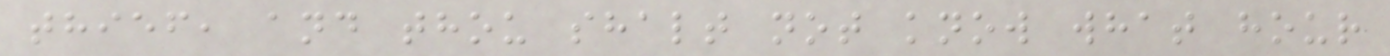thief, and thou shalt not know what hour
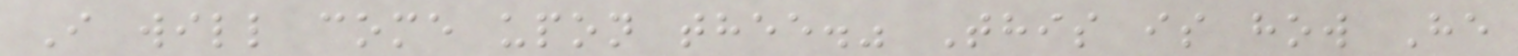I will come upon thee." This is how He
